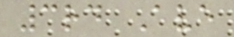3rd Ave
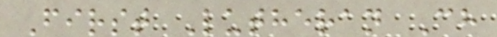First Lutheran Ch
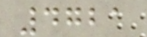4721
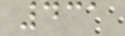431
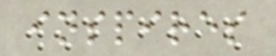inspires
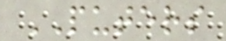PUTERS
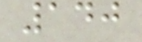140
